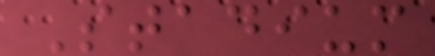Stadium
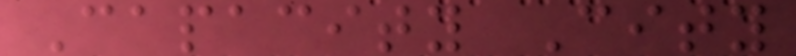Capacity City
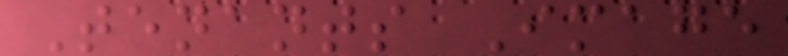Tenants Image
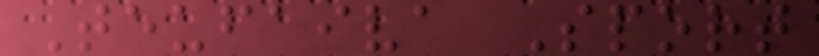Teufaiva Sport
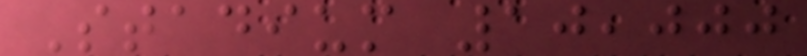Stadium 10,000
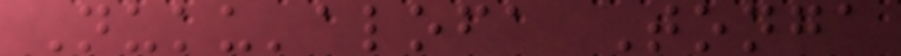Nuku'alofa Tonga
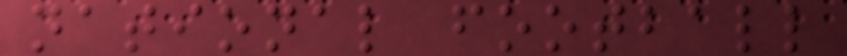national football
